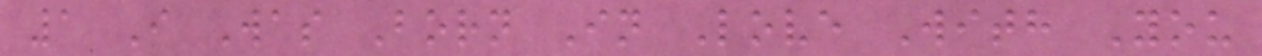1 I Was Born In Love With You
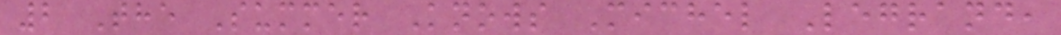2 The Summer Knows Michel Legrand,
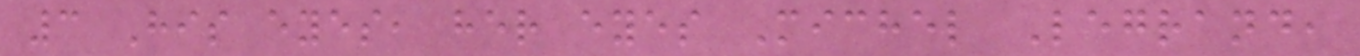3 His eyes, her eyes Michel Legrand,
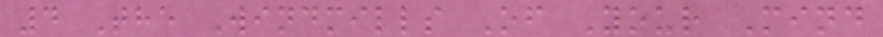4 The Windmills Of Your Mind
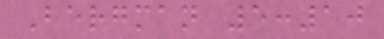Bergman 5:10
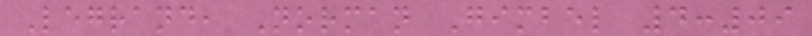Legrand, Norman Gimbel 4:09
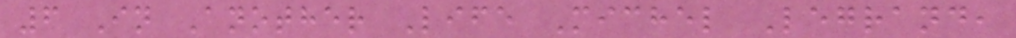6 In Another Life Michel Legrand,
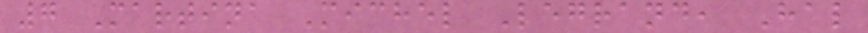7 Martina Michel Legrand, Hal
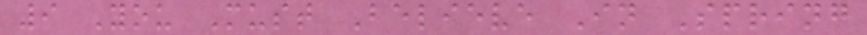9 You Must Believe In Spring
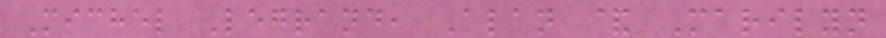Michel Legrand, Alan & Marilyn
